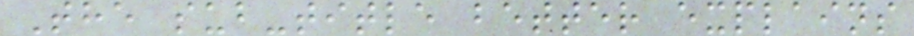The sub-title better explains
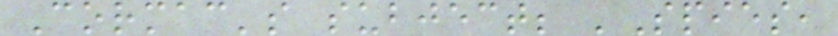Cormac's subject; 'Spies,
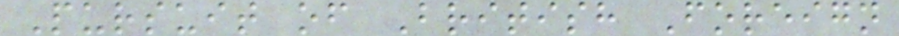Pursuit of British Foreign
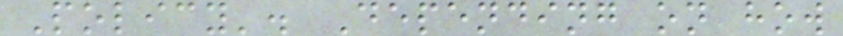Policy'. Depending on how
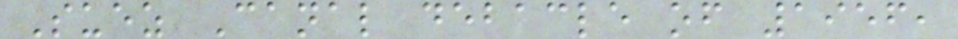Suez Canal debacle of 1956,
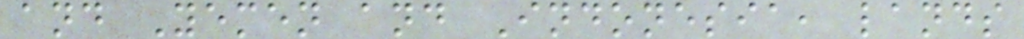and Yemen and Indonesia, lands
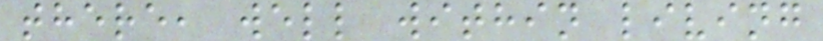there, well within living
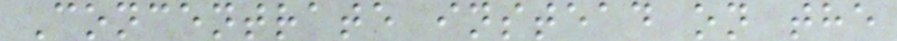Concentrate instead on the
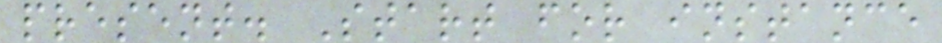present. Start for instance
